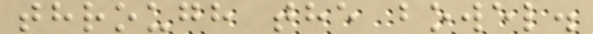through the bowel.
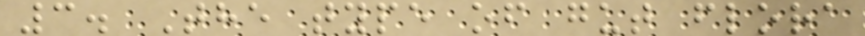3. The type of gut flora
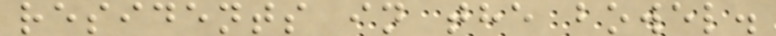residents in the bowel.
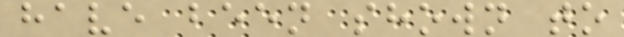have been shown to
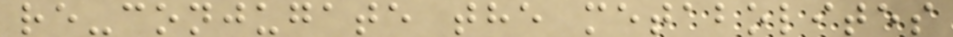re-conjugate the metabolites
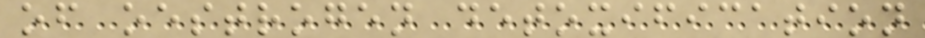of oestrogen detoxification
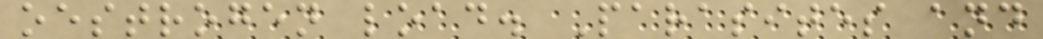oestrogen load. Parasites and
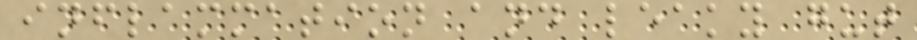inflammation and leaky gut
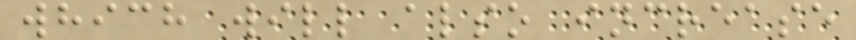which will also increase
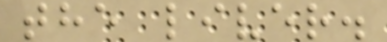the liver.
